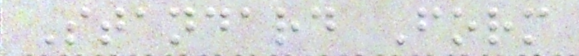Standard Form
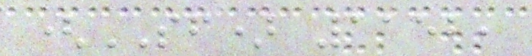(SF) 1152,
